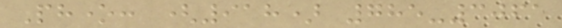Phone: (918) 785-3061
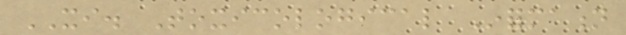XI. Toxicological Information
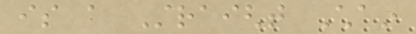is a Straight Chain
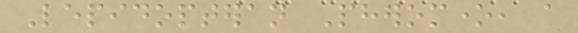Lepidopteran Pheromone, a
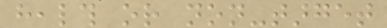health or non-target
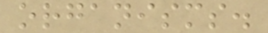organisms.
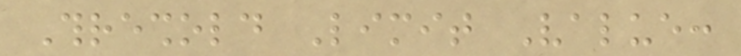Threshold Limit Value:
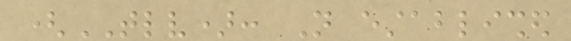(TLV): Not established
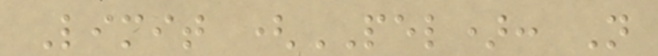Limit (PEL): Not
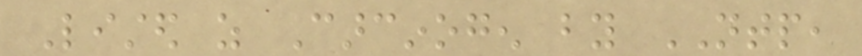Listed as Carcinogen by NTP,
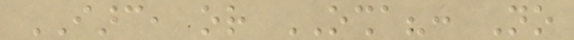IARC, or OSHA?: No
